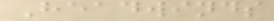Headwinds
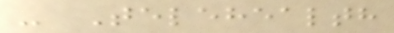- Telehealth
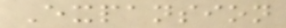Expansion
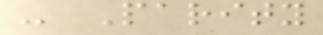- Parity
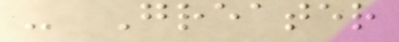- Greater
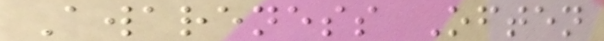Awareness Often
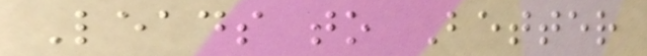Leads to Better
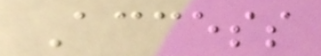Access
